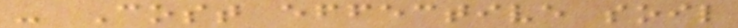- Cost effective soil
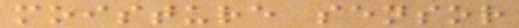moisture sensor
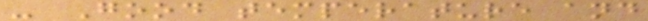- Good temperature and
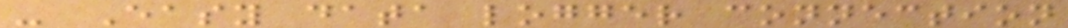- Easy data logger connection
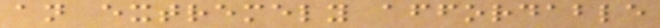an extremely affordable
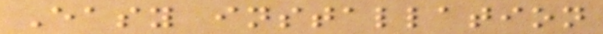Easy installation
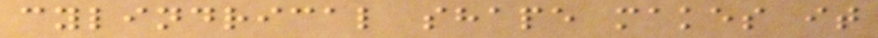cylindrical shape makes it
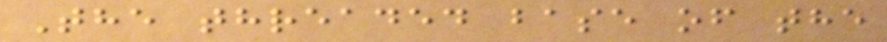The threaded base of the
